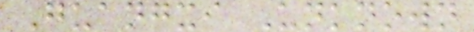Guangxi Unknown
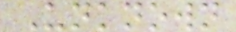Unknown
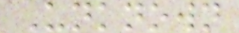Unknown
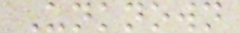Unknown
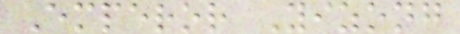Emperor Yizong
